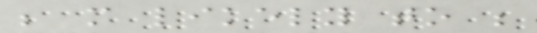be more likely to be
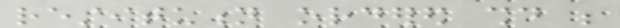restitution ordered should be
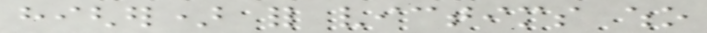higher) for victims who
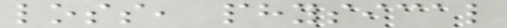loss, physical
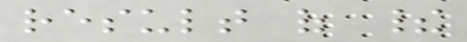result of their
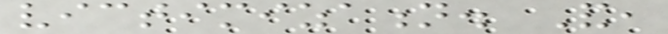victimization. And,
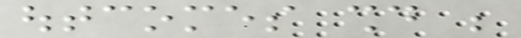outcomes should be
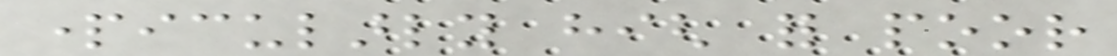particularly high for poor
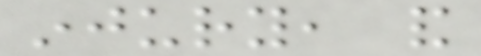injury, and
